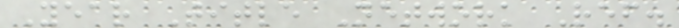Year Title Network Ref.
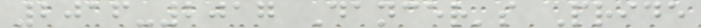2016-2017 Dancer's Pride
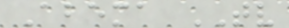Abema TV
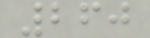260
